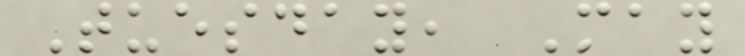Tuesday, May
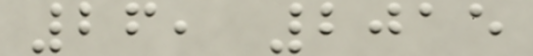26, 2015
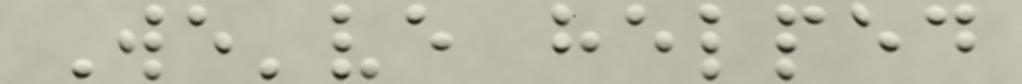We've helped
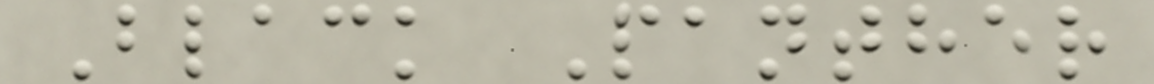Black Panther
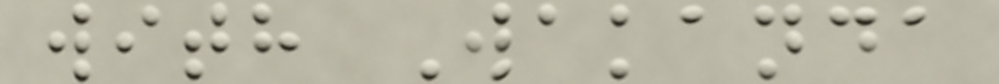with Wakanda
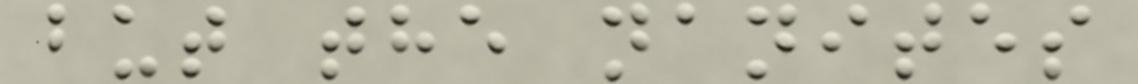but the nanites
